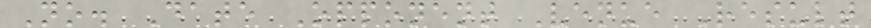No. Date Opponent Venue Result
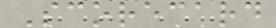Scorecard
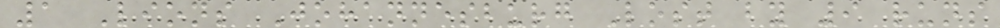1 Lions Johannesburg Lost by 9 runs
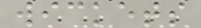wickets
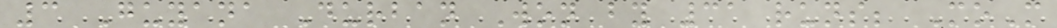3 Guyana Durban Won by 31 runs; MoM
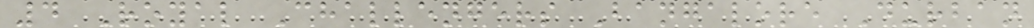4 Royal Challengers Bangalore Durban
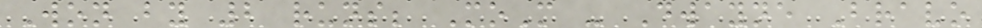Won by 2 runs; MoM - Dwayne Bravo
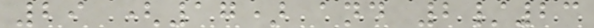29 (17) and 2/23
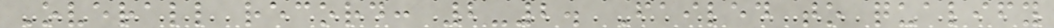Overall record: 2-2. Failed to qualify
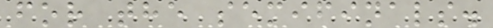for the semifinals.
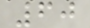60
